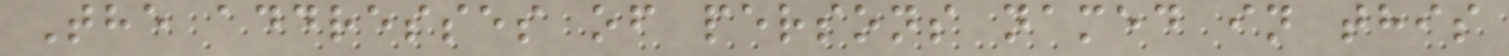The addresses of persons named in this
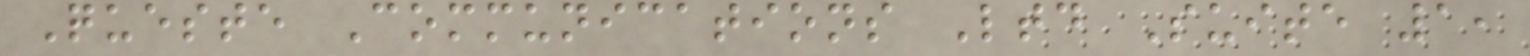Queste Communications Ltd Suite 1,
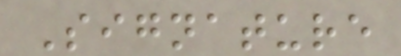Signature
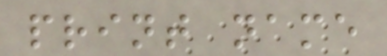print name
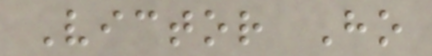Victor Ho
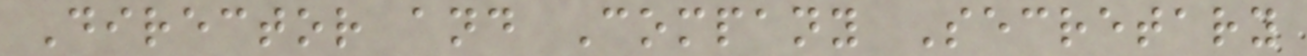Director and Company Secretary
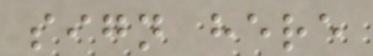sign here
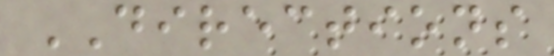DIRECTIONS
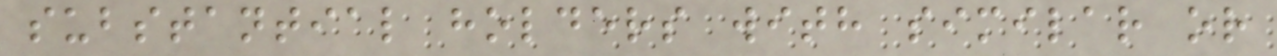substantial holders with similar or
